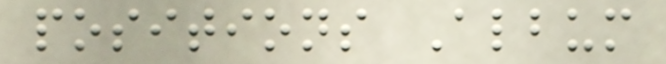positions Album
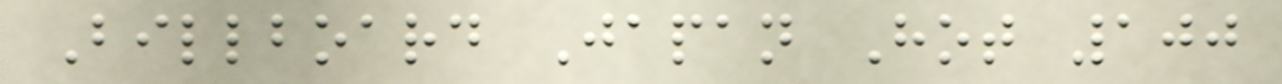Billboard Japan Hot 100
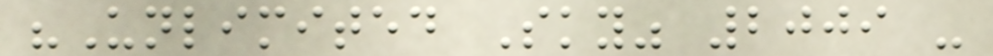"Unlimited Sky" 2009 -
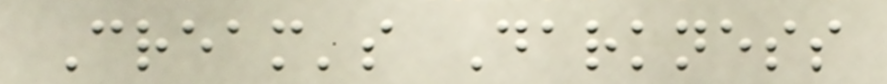Cream's Darkness
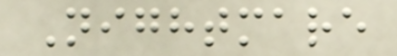Nightmare
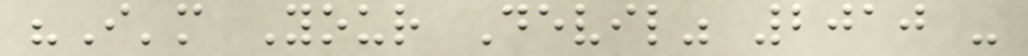"I'm Your Devil" 2010 -
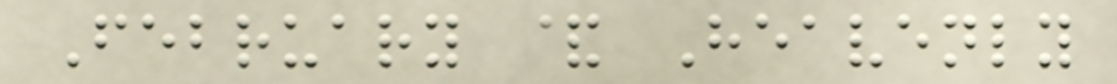February & Heavenly
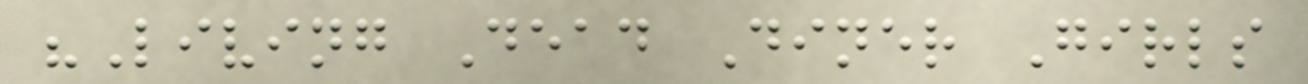"Living Dead Diner Girls
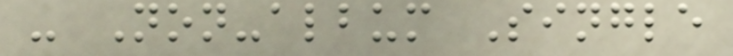- Non-album Single
